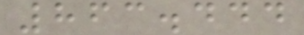863.444
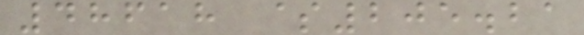48618 $205.21
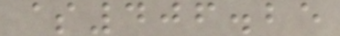$406.25
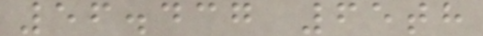56.437 65th
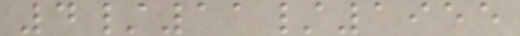4/11/1955
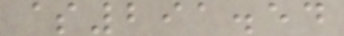$291.54
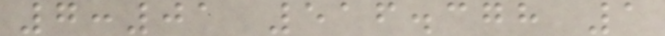7:01 516.378 1
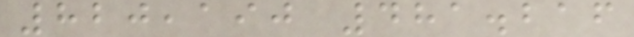820,190 481.216
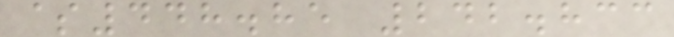$448.85 242.833
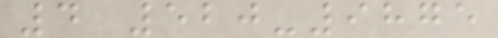4 520-9875
